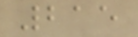215
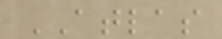ATLAS
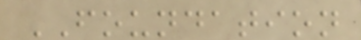FOUNDATION
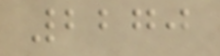2270
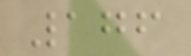176
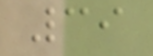39
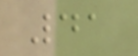41
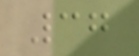37
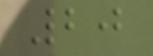20
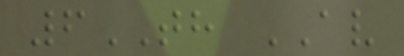6TH AV
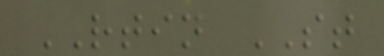RTIN ST
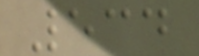534
